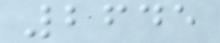2645
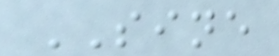SINE
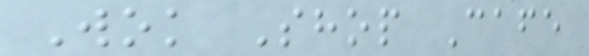Wok Shop Cafe
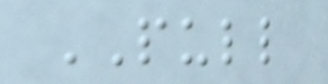PULL
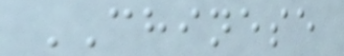CHINESE
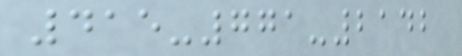415-771-2142
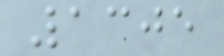1305
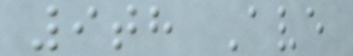9th Ave
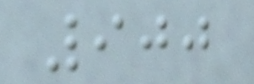900
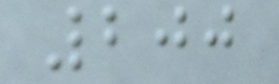200
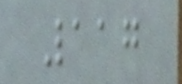117
